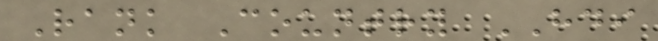Rank Country HDI
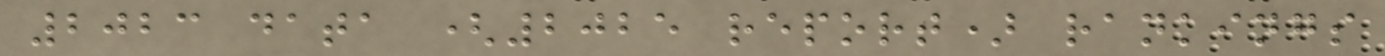2023 data (2025 report) rankings
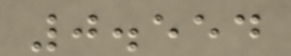0.554
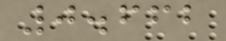0.662
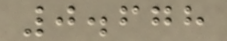0.678
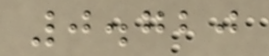0.720
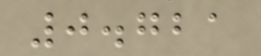0.721
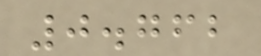0.762
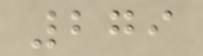279
